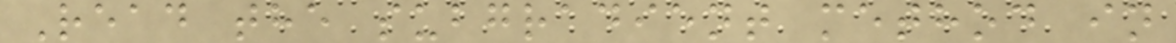Read the subgradient method in
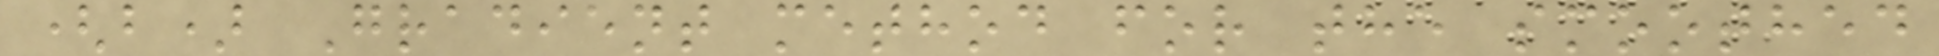(b) Gradient method for the smoothed
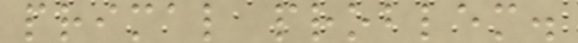primal problem.
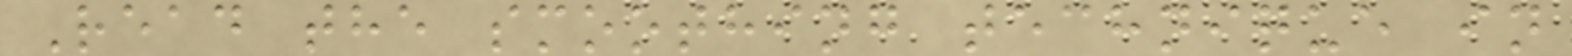Read the smoothing technique in
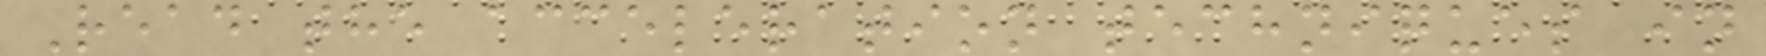Read the acceleration techniques in
